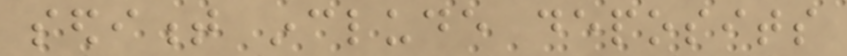sediment include deposits
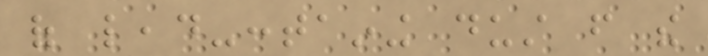of lead-containing dust from the
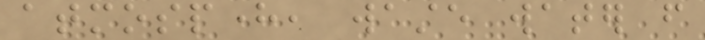atmosphere, waste water from
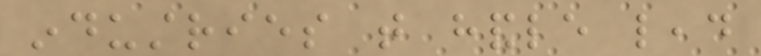industries that handle lead
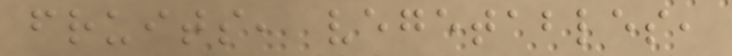fruits, vegetables,
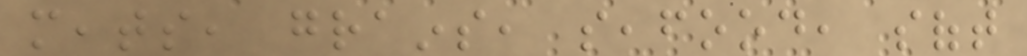meats, grains, seafood, soft
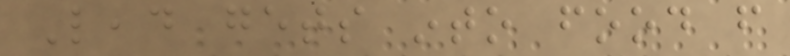Lead gets into food from
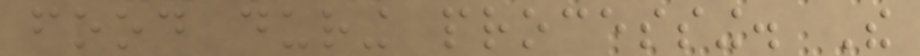food during processing. The
